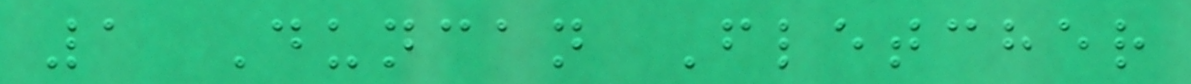1 Duncan Fletcher
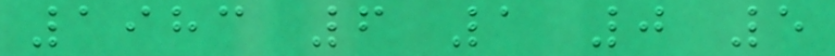1983 6 1 0 5
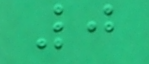0
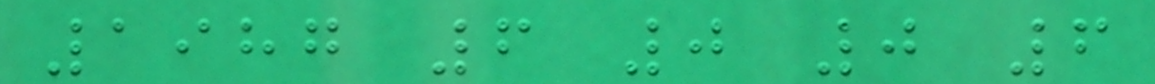1987 6 0 0 6
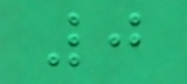0
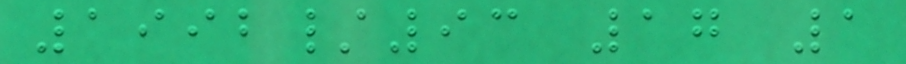1992/93 17 1
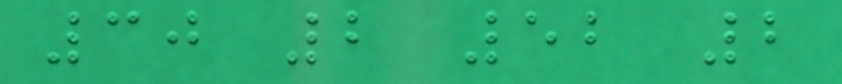30 2 52 2
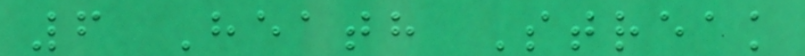6 Heath Streak
